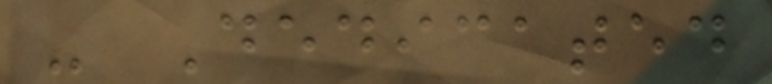- Dedicated
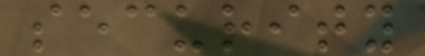security
